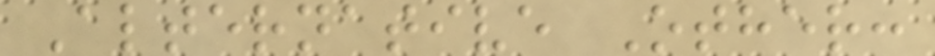Alternative Other:
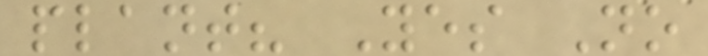plant? Yes No
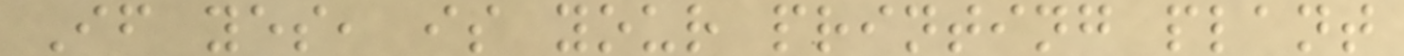If yes, is your printing plant
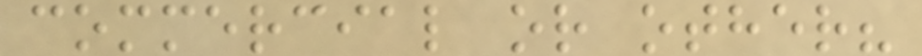commercial or other?
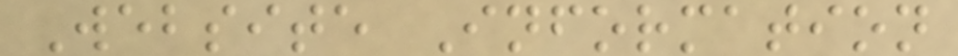Website Information
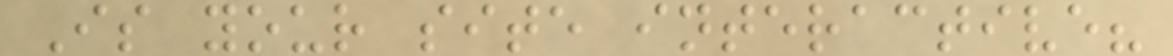Is your site interactive?
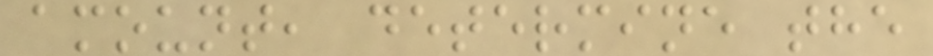amount, determine the
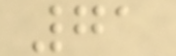71
